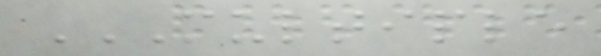MULTIPLE
